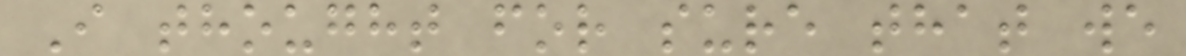I thought for sure that we
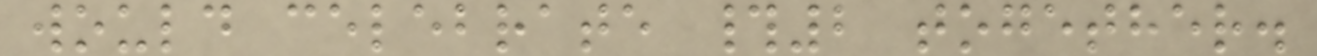would celebrate #2 together.
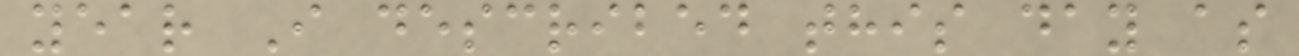year I described this day as
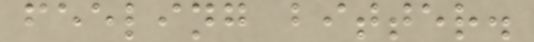feeling bitter.
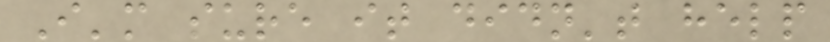I'm sure it didn't help
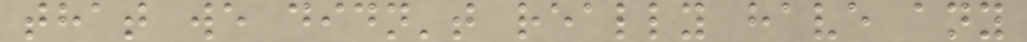that we didn't really have any
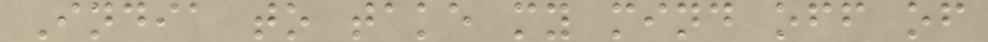India to take my mind off of
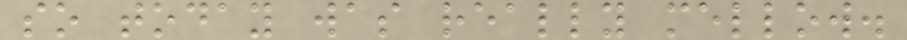so today was really mellow.
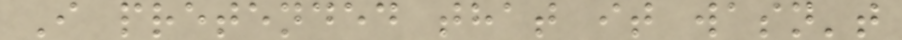I pretended that it wasn't
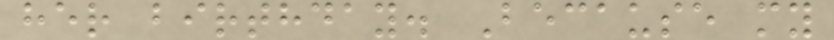her birthday. Because my
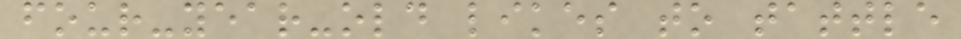four-year-old likes to tattle
